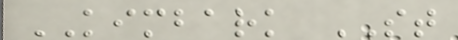KIMBARK ST
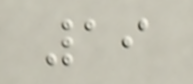19
